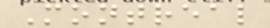Montreal
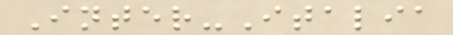Inter-Italia
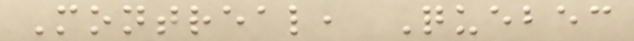Montreal, Quebec
